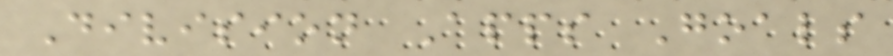Division Apps Goals
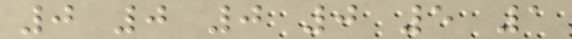0 0 0 0 5 1
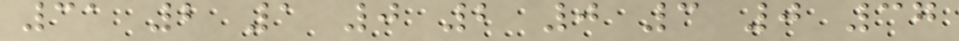31 2 1 0 2 0 3 0 37
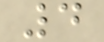4
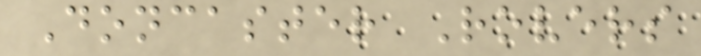Doncaster Rovers
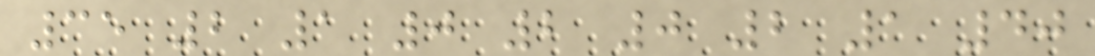35 2 1 0 2 0 2 1 40
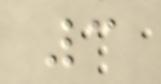3
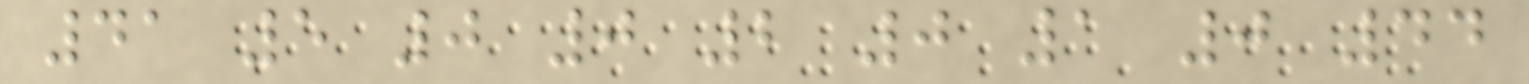41 5 0 0 2 0 1 0 44
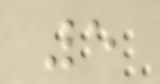5
